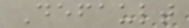Default
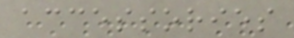accessories
